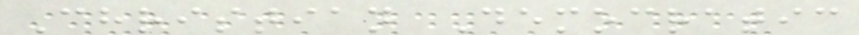Christian Democratic
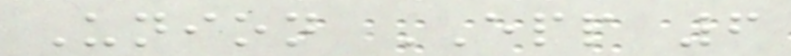Union EPP 6
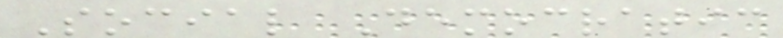Social Democratic
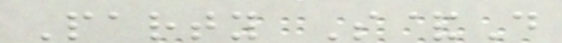Party S&D
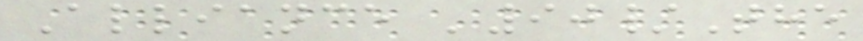Alliance '90/The
